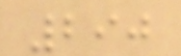290
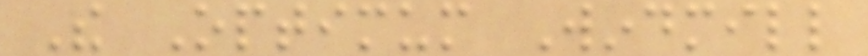The Optimum Windmill
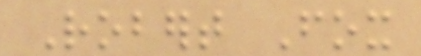Robert Fox
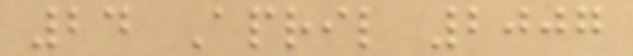24 April 2007
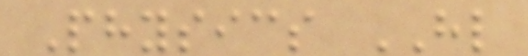Physics HL
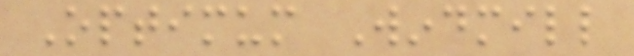Optimum Windmill
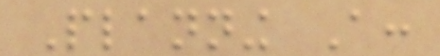Planning A:
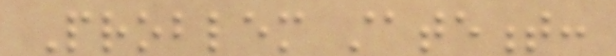Problem statement:
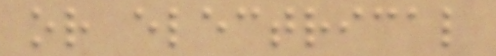or electrical
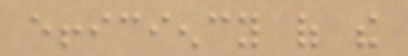efficiency of the
